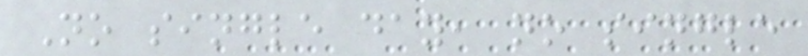No single day, no single
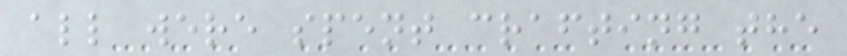all were spent crafting the
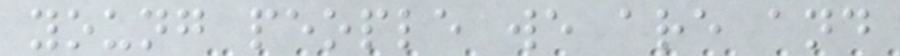young people we are and
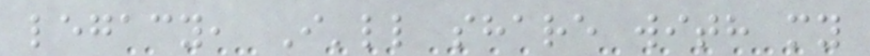legacy, I'll share with my
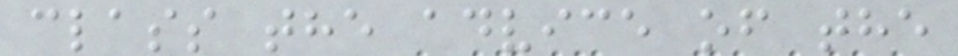class the advice of the
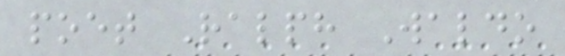poet Ralph Waldo
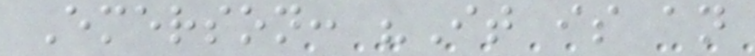Emerson: "It is an
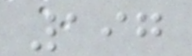197
